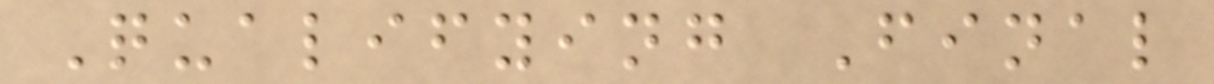Qualifying Final
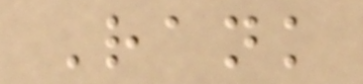Rank
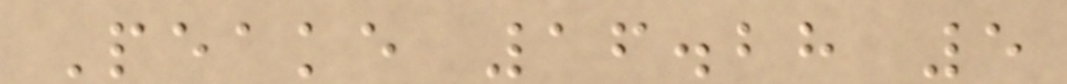Peake 16.28 5
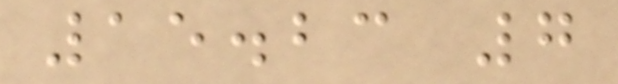15.23 7
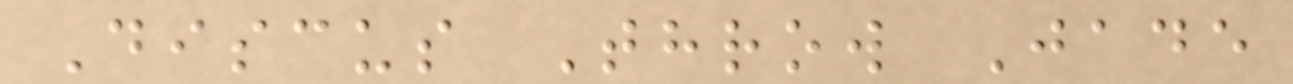Discus Throw Jade
